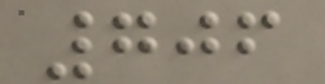706
